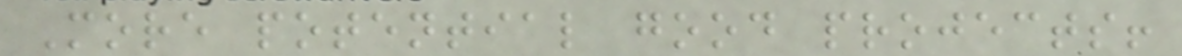More potential good projects!
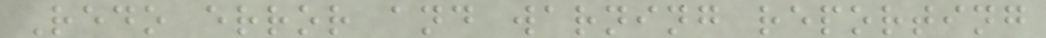Redo error and warning reporting
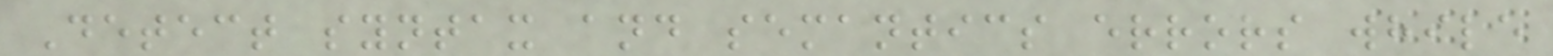Detect syntax and semantics errors while
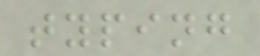typing
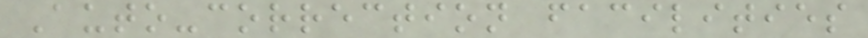Auto-correction facilities
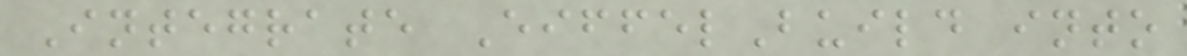Integrate EiffelBuild into
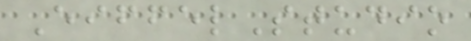EiffelStudio
